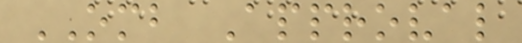OMB Approval
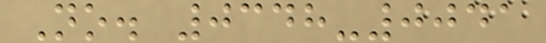No. 0348-0041
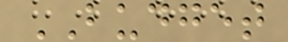BUDGET
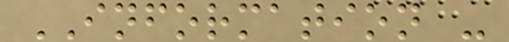INFORMATION -
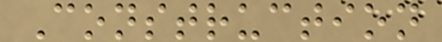Construction
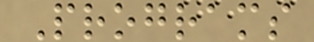Programs
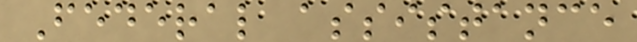Federal assistance
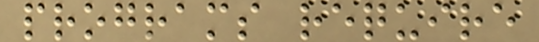programs require
